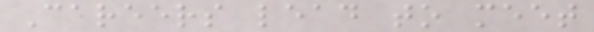Careers lead to meet
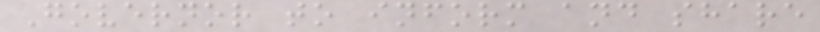Governor to inform and share
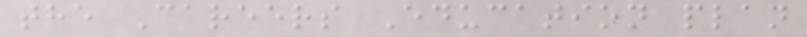the Careers Education plan
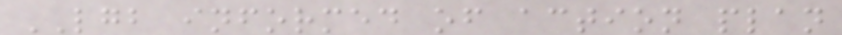LGB informed of action plan
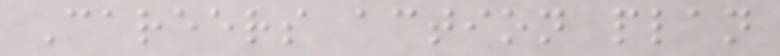Careers action plan
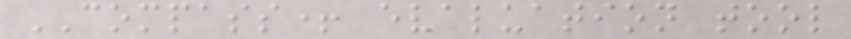COMPASS+ evaluation tool
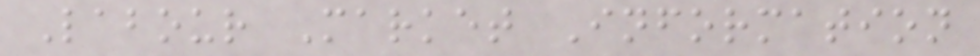Labour Market Information
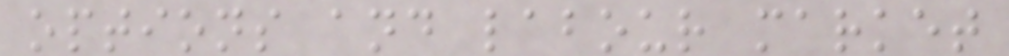options and labour market
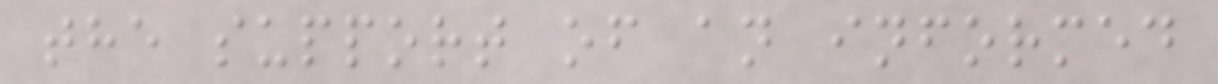the support of an informed
